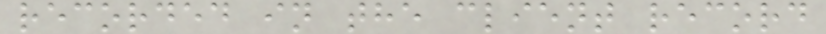recorded in the client record
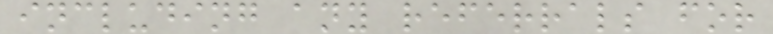including any referrals for
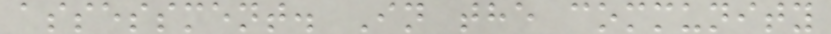assessment. In the community
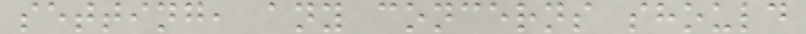setting, any concerns should
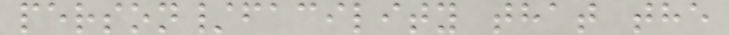person/facility that the
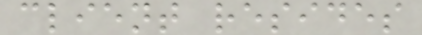client resides
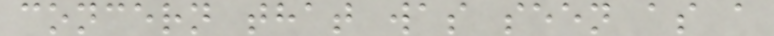concern that was seen as a
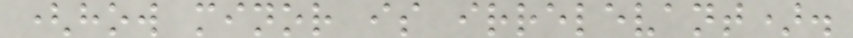(how minor is irrelevant).
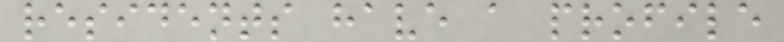residents have a profile
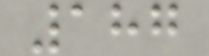187
